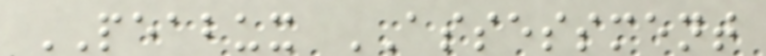PEABUX ASSESSMENT
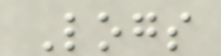Logs
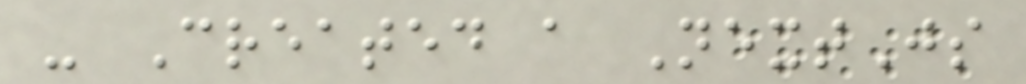- Created a NextJs
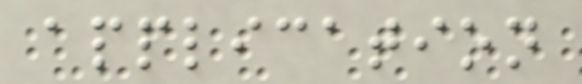application
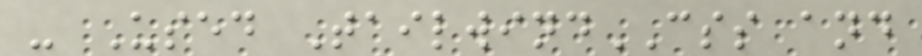- Used TailwindCSS and
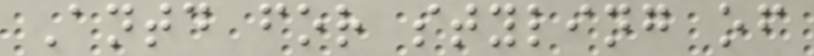Antd for styling of
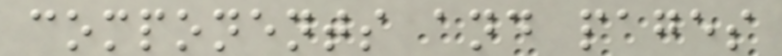components and pages
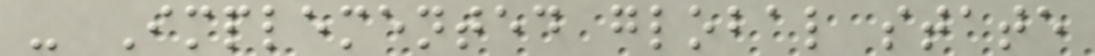- Implemented global state
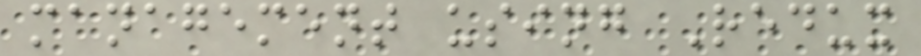management using Redux
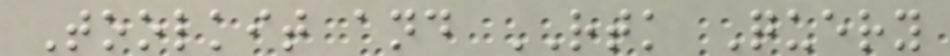Toolkit and RTK Query
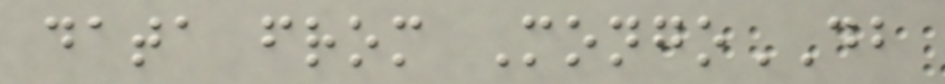data from MongoDB
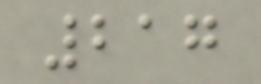217
